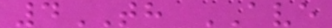4TH AVE
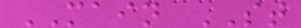MAIN ST
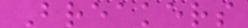Breakers
